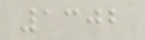1302
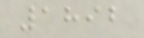1892
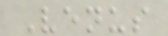Venus
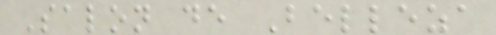Salon de Belleza
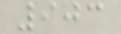903
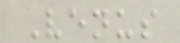Venus
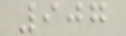907
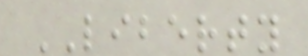LIBERTY
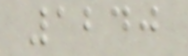1240
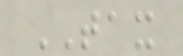TAX
